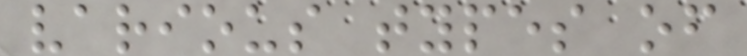various types of
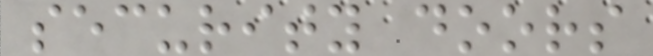security doors
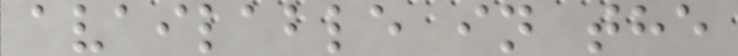available in the
